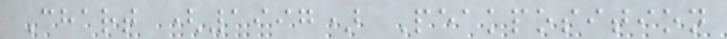Chart (1997) Peakposition
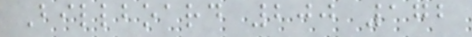Billboard 200 172
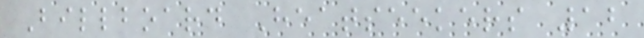Billboard Heatseekers 12
